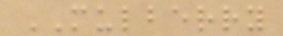MULBERRY
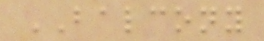BALCONY
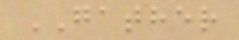GATHER
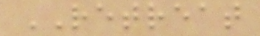RETREAT
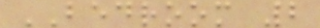BEDROOM 2
